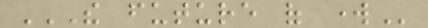THE FUTURE OF WORK
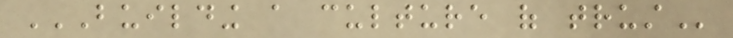BUILDING A CULTURE OF TRUST
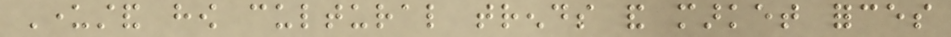Understand how cultural trends and market forces
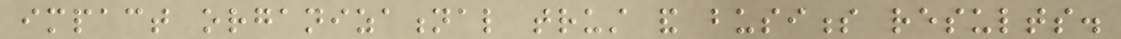impact organizational trust and business results.
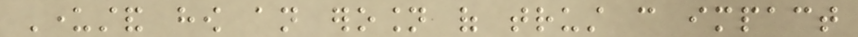Understand how an erosion of trust can impact
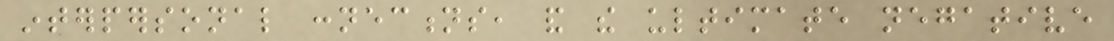interpersonal connections, and the ultimate negative
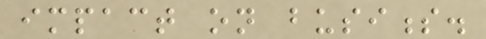impact on business.
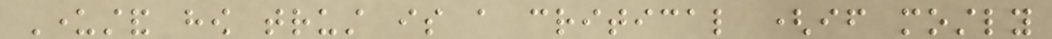Understand how trust is a critical (if mostly
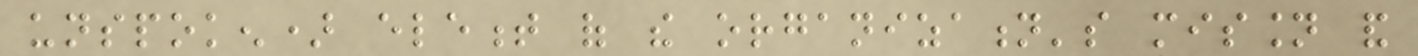unspoken) element of the organization's mission and
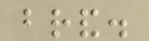brand.
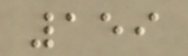159
